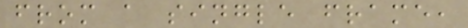from a single frame,
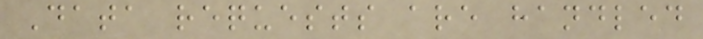Data requests are handled
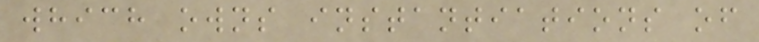which owns instantiations of
